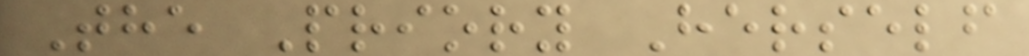The Priory Herself
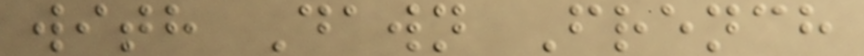with Dawn French
